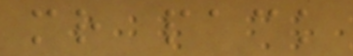mr pack
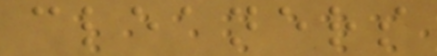cleaners
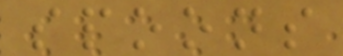spoons
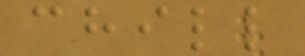chill
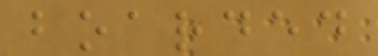boarded
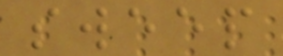sweep
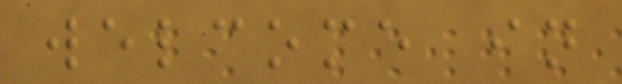welcome in
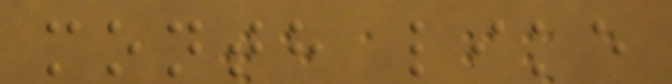month like
